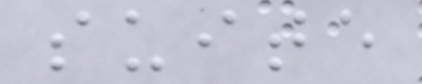suite
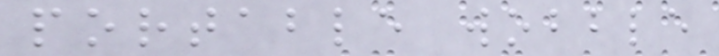portable wobble
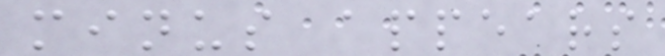minus appears
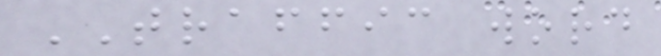TRAFFIC word
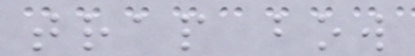trap bow
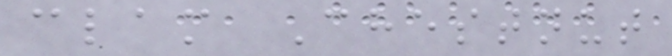clam Chestnut
